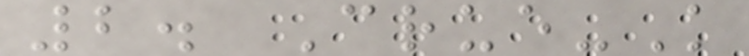2. Crue-K
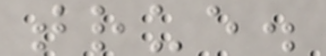true.
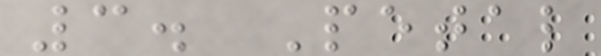3. Petal
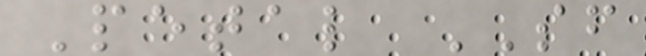Petal SF
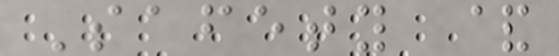Safety &
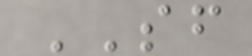SF
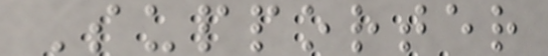Supporter
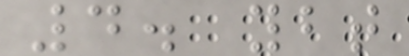4. ybt
